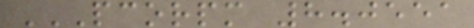PCORPM 8.0551
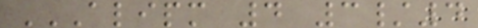ALIPM 4 3/4
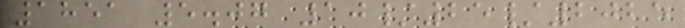1851 5.07 10/25/2025
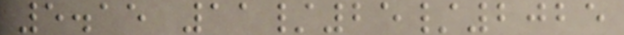5.15 11/25/2025
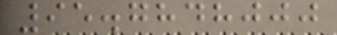95.7848000
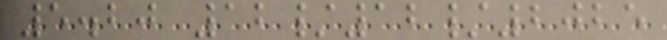5.20 12/12/2025
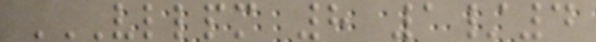VLLPM 8 1/4
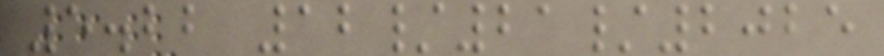5.22 12/21/2025
